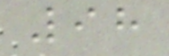98
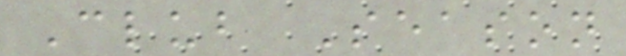Club Season
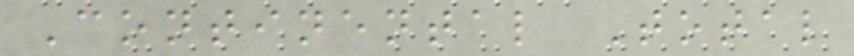Continental Total
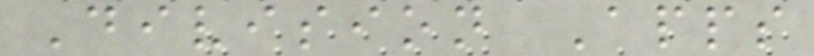Division Apps
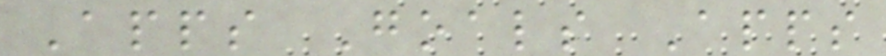Apps Goals Apps
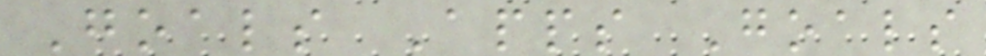Goals Apps Goals
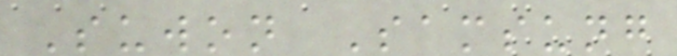Suwon Samsung
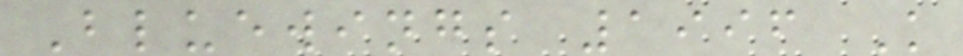Bluewings 1996 K
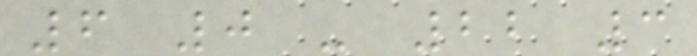6 0 - 22 3
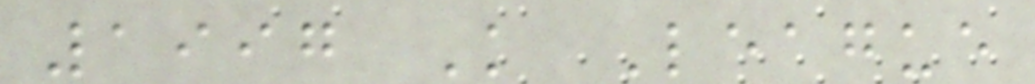1997 K League
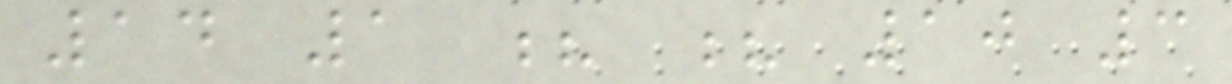14 1 ? ? 10 3
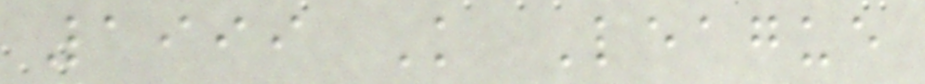1999 K League
